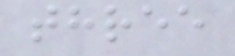three
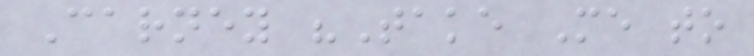Carney "Take Me to
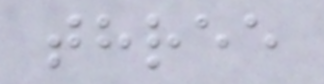three
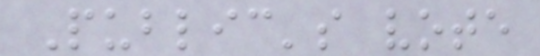Public's vote
